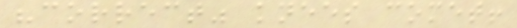"correct" knees comet!
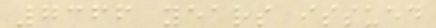7366 years issued
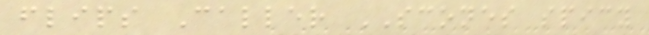flips Caller SCONES spicy
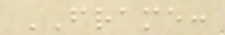FRAME:
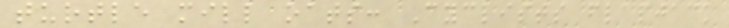turtle mill oats: Cyclists flapjack
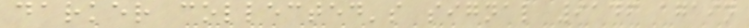darker collected's signal 9146 again
